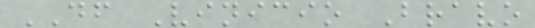DF Vinicio Bravo
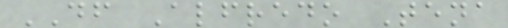DF Alfredo Tena
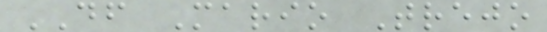DF Mario Trejo
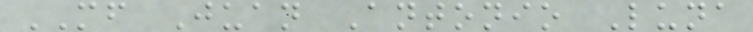MF Juan Antonio Luna
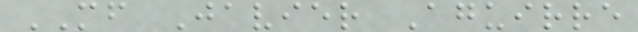MF Javier Aguirre
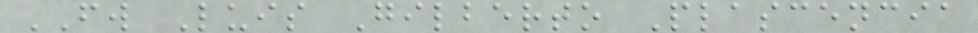FW Luis Gilberto Plascencia
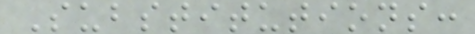Substitutions:
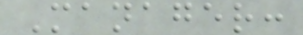Manager:
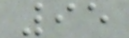95
